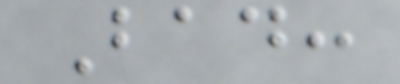Bad:
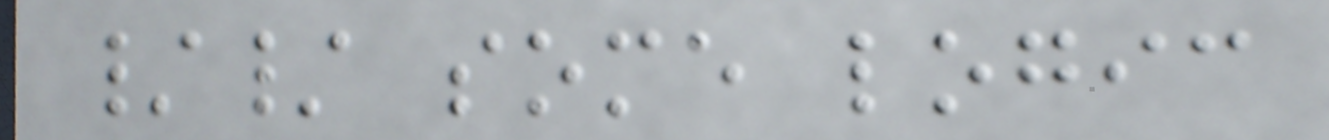// some logic
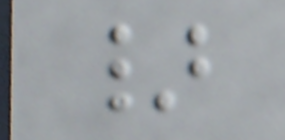}
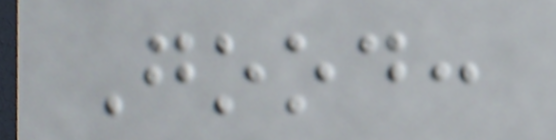Good:
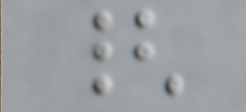{
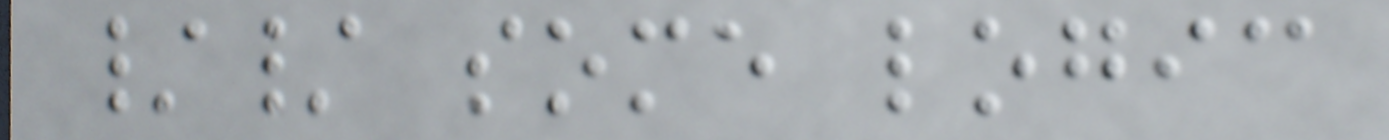// some logic
